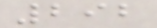292
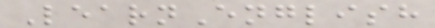LearnEnglish
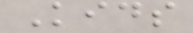Kids
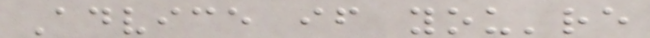Advice if you're
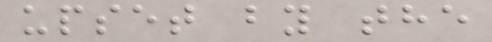upset by the
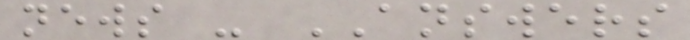news - ANSWERS
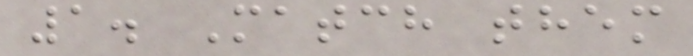1. Match them
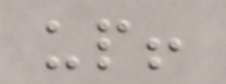up!
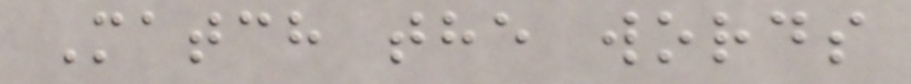Match the words
